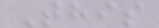This
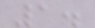1.
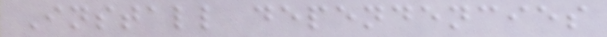Install dependencies
